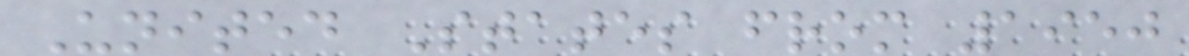United States from 1950
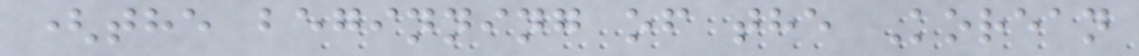(the beginning of the Korean
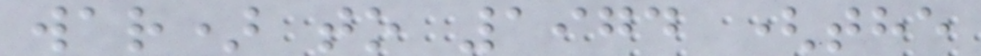war) to 1974 (the
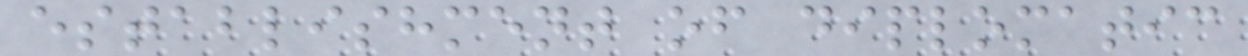establishment of diplomatic
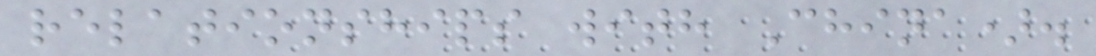relationships with China).
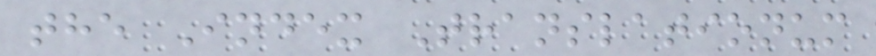the Index Translationum
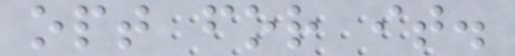opt for it.
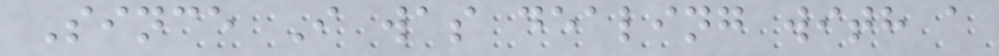Since I was dealing with a
